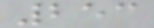253
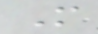M
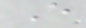E
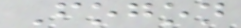Fogon
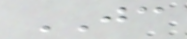JC
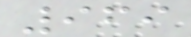969
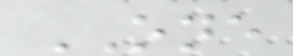ONE
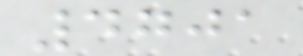4701
